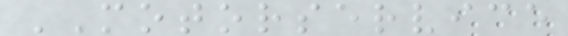MOTORSERVICE
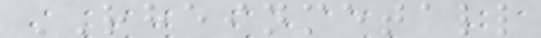RHEINMETALL
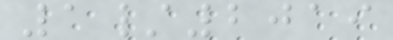1/2019
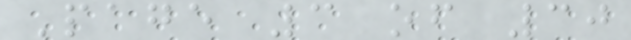Page 3 of 30
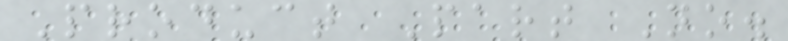Product Part No.
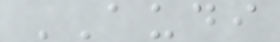AUDI
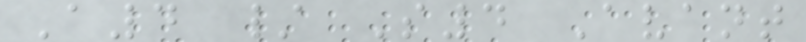A4 / S4 Avant
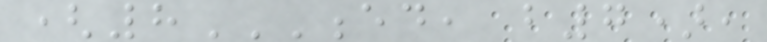(8ED, B7),
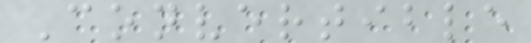Convertible
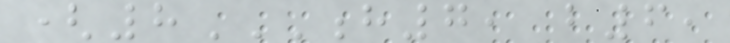(8H7, B6,
